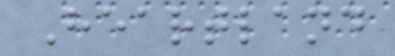Heartland
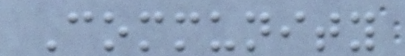Community
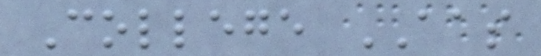College AAS
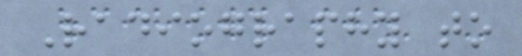Radiography to
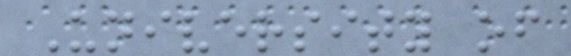University of
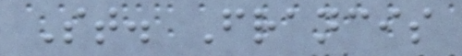St. Francis
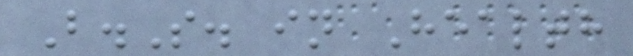B.S. in Health
